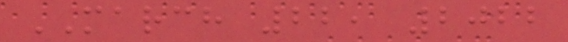MARCH 22, 2022
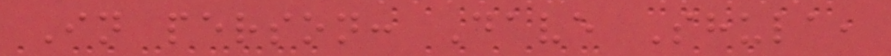In person: Dave Shula,
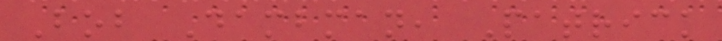Bob Dambman, Patrick
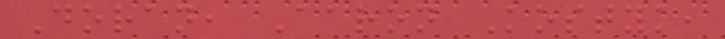Doran, Aaron Kostyk,
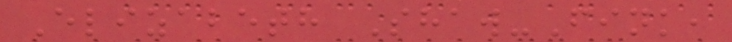Elizabeth Shaw-Fink,
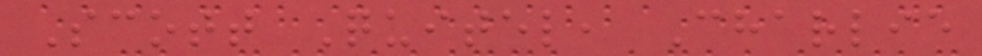Scott Quitel, Charlie
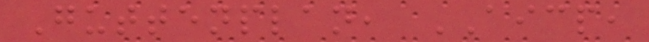Guttenplan, AICP,
